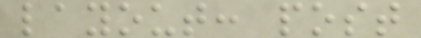layout: post
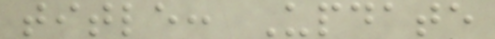title: Update
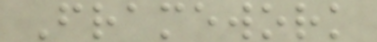Framework
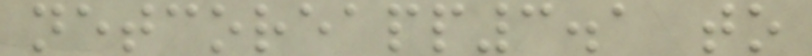netcoreapp3.1 to
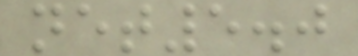net5.0
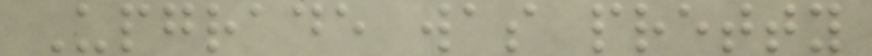Upgrade was pretty
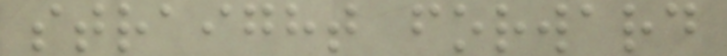straight forward
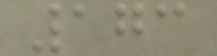173
